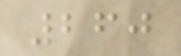260
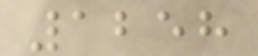1258
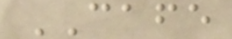CAFE
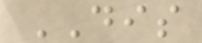DIS
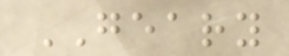GEARY
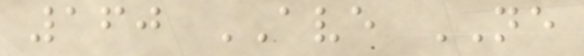160 AVE NE
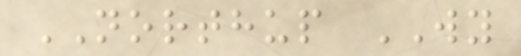NORTHUP WY
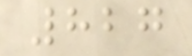827
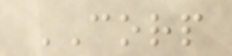CORP
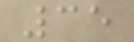35
